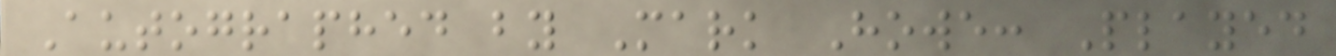Autographed by Mark Howe: Played
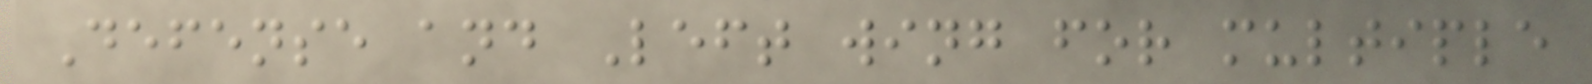Defense and Left wing for multiple
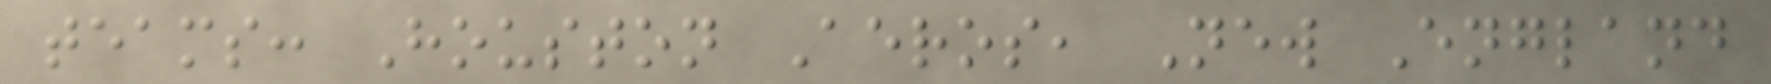teams: Houston Aeros, New England
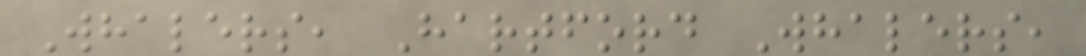Whalers, Hartford Whalers,
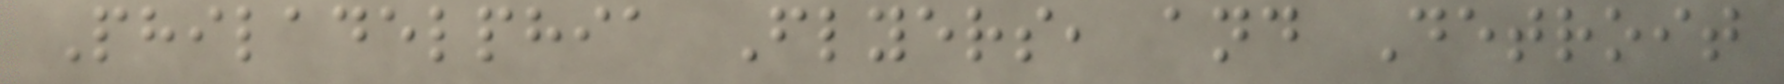Philadelphia Flyers, and Detroit
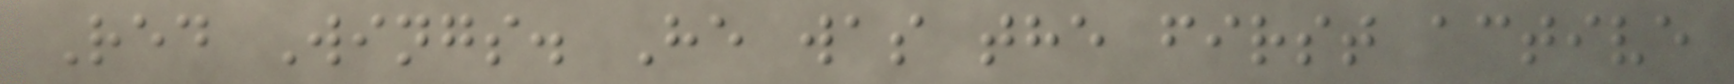Red Wings. He was the first active
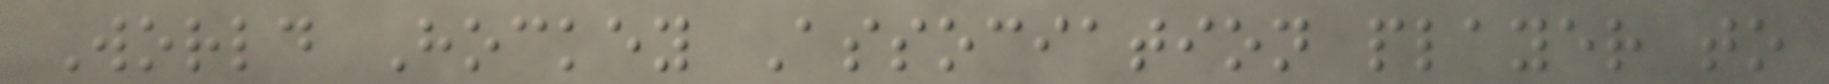World Hockey Association player to
